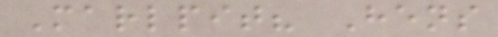Marlpit? Hens
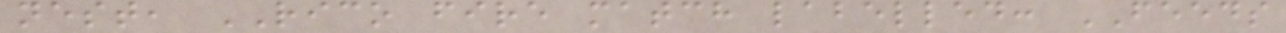nest, RICO fire match labelled: FEEDS
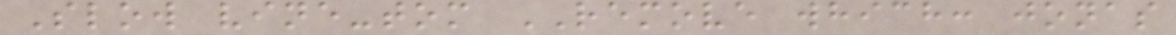Slow vine-tom REMOVE which: jonas
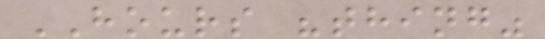HOURS "thing"
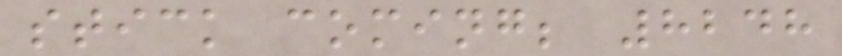stick coming; 8248
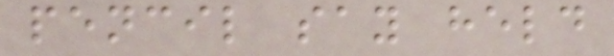pencil say held
